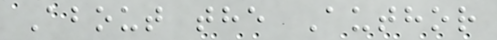About the Author
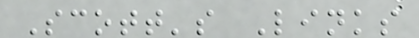Scott's Links
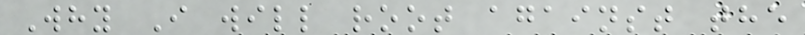Why I will root against the
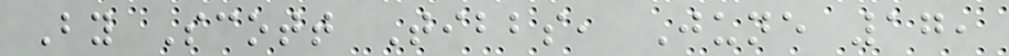By Scott Tibbs, June 17,
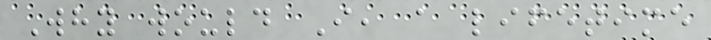Why would I, a lifetime
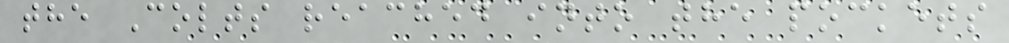the Colts reached into the pockets
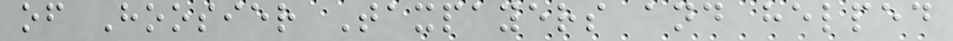of Hoosier Taxpayers and helped
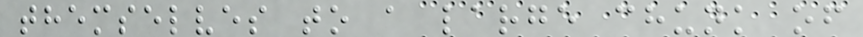themselves to a large chunk of
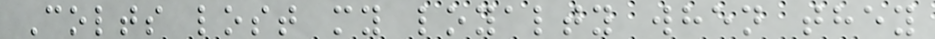Colts lost my loyalty when they
